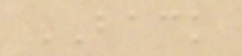BACK
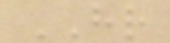HR
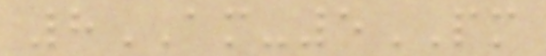8AM-5PM
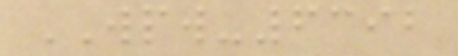WPW-6392
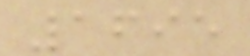1695
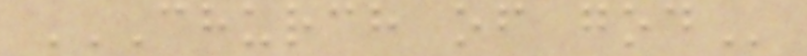CHURCH OF GOD
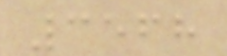3568
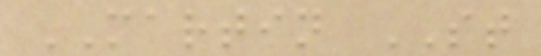MARTIN ST
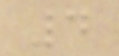4
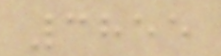3855
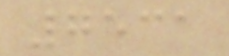7531
